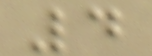4
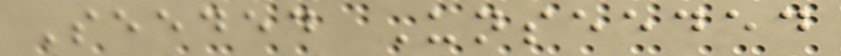Seeded Unseeded
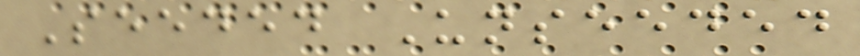Seeded Unseeded
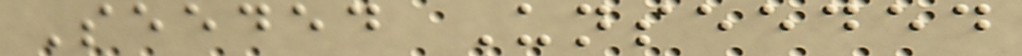Seeded Unseeded
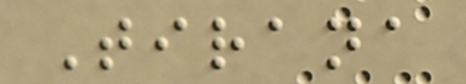Tirana
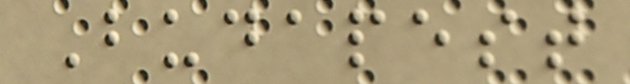Budapest
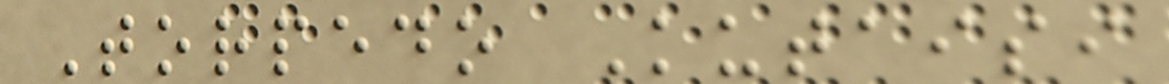Torpedo Kutaisi
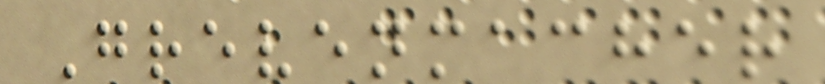Grevenmacher
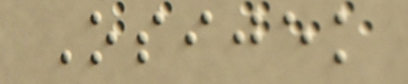Osijek
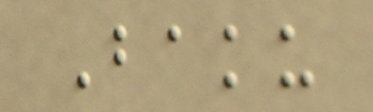Baku
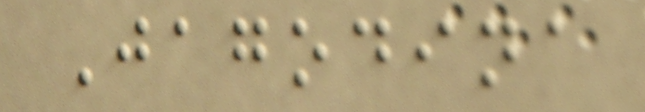Jagodina
